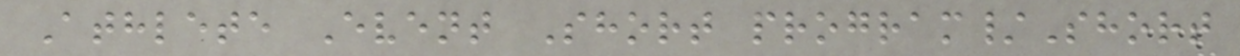Athlete Event Short program/Short
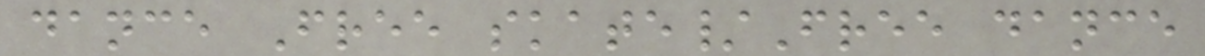dance Free skate/Free dance
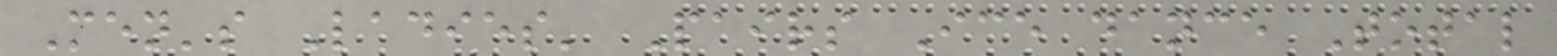Men's Ladies' Pairs Ice dance Total
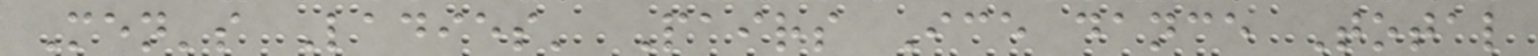Men's Ladies' Pairs Ice dance Total
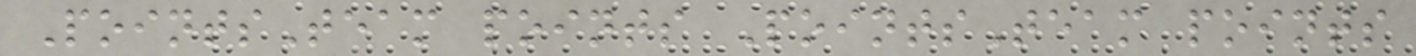PointsTeam points PointsTeam points
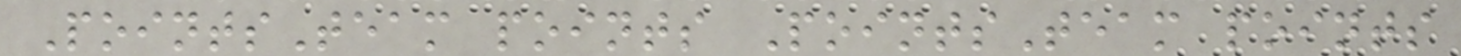PointsTeam points PointsTeam points
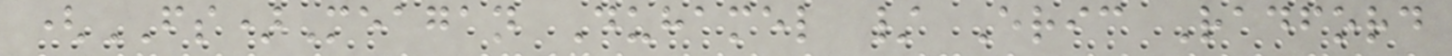(FS)Meagan Duhamel / Eric Radford
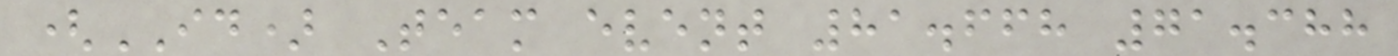(ID) Team event 81.668 71.388
